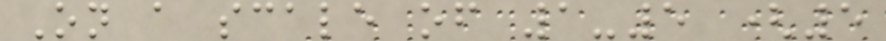On a scale of 1-5 (5
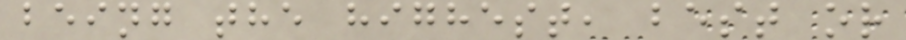being the highest, best or
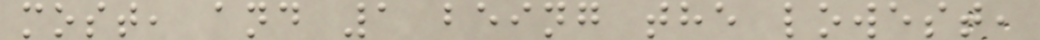most, and 1 being the lowest,
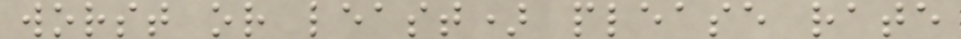worst or least) please rate
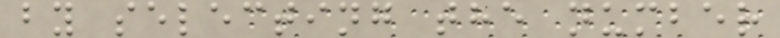by selecting the number
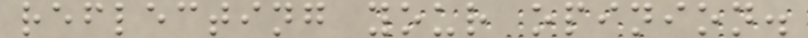reflecting your opinion.
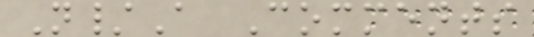N/A Comments
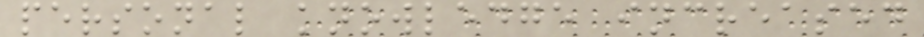personal knowledge increased
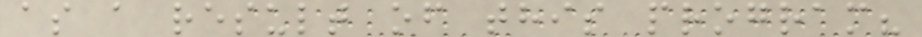as a result of this program?
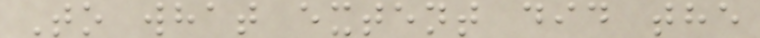To what extent did the
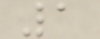1
